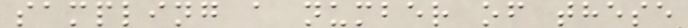sampling a number of these
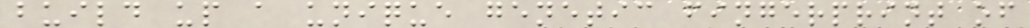build up a unique genetic fingerprint of
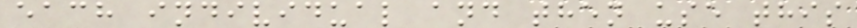each individual and then use this
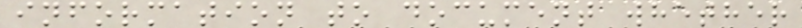information to document whether
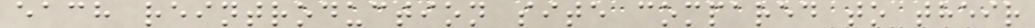each reintroduction site compared to their
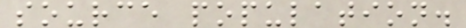source population.
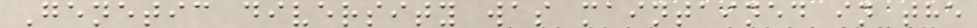Genetic diversity was maintained in the
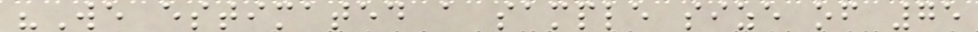"We estimated a sample size of 75
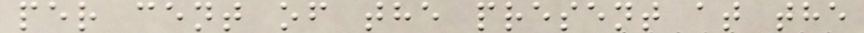per cent of the present at the
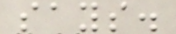says.
